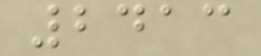2413
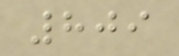809
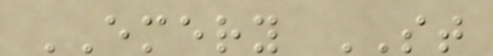EMERY ST
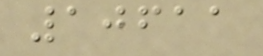10611
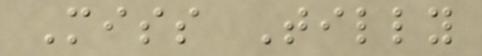Miss Tilly
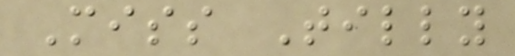Miss Tilly
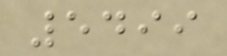5499
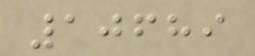10689
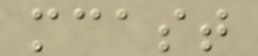mcast
